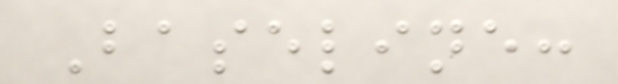Baseline:
